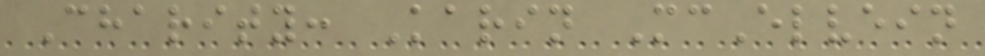Charity: Karin McElvein
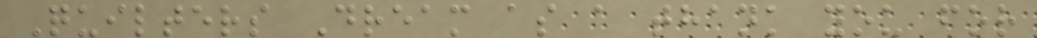Quilters Dream as a thank you for
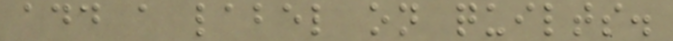add a label on quilts.
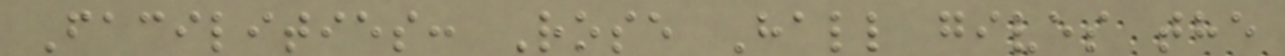Facilities: Rose Hall gives the
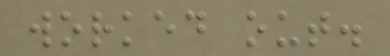worked out.
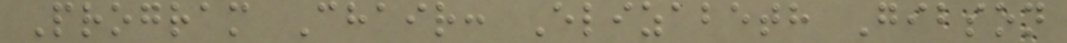Program Chair: Elizabeth Gibson
